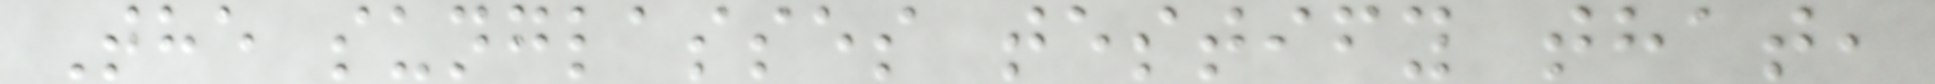The sunglasses testify that,
